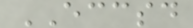ECCSD
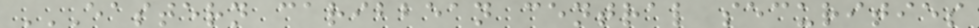EASTERN CARIBBEAN CENTRAL SECURITIES
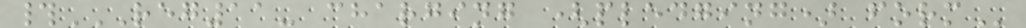#REG11- CHARGING (PLEDGING) FORM
